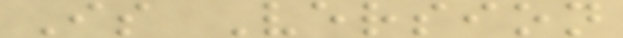Is Version
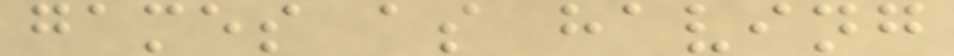games as having
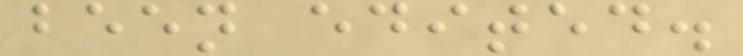been edited.
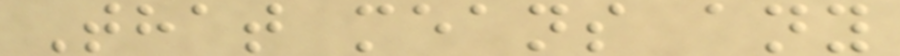That means any
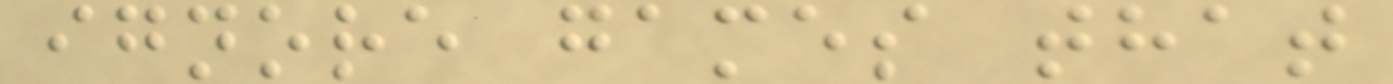ignore games that
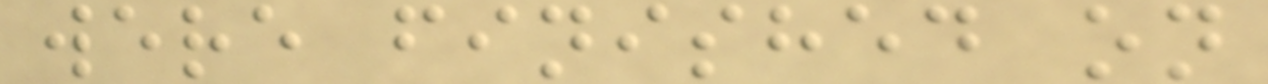were finished on
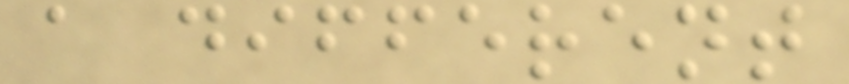a different
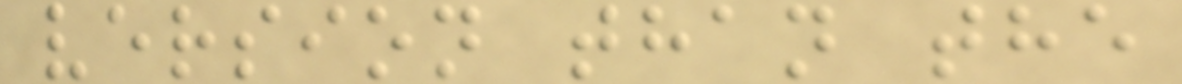version than the
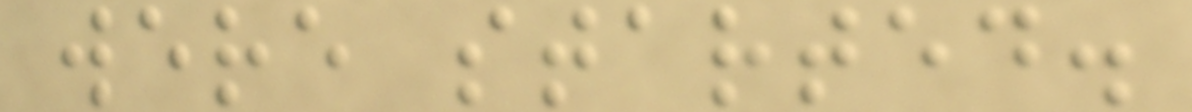were started.
